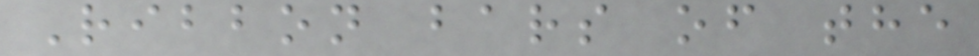Ribbon bars of the
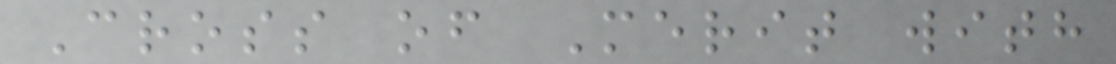Cross of Merit with
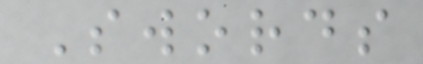Swords
